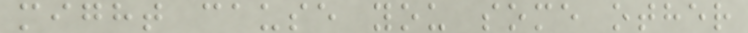might cause you some other
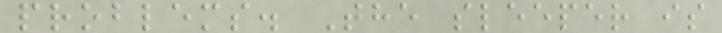problems. The sleeper is
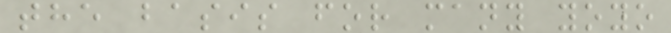the basis for many yoyo
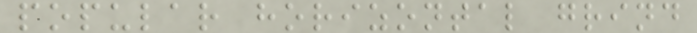popular horizontal grind
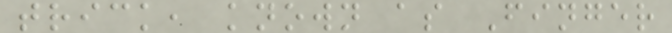trick, known as Finger
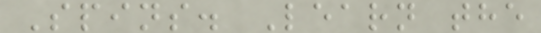Spins. Learn the
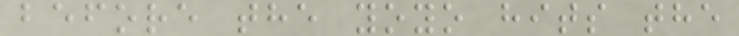before the yoyo hits the
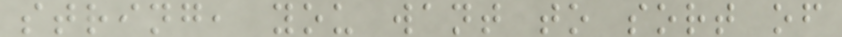string, you want to sort of
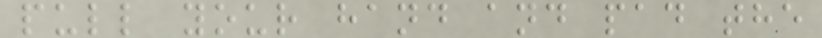pull your hand and pad the
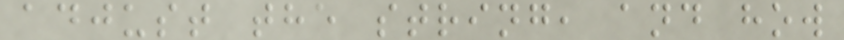adjust the string, and how
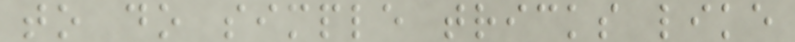to do simple tricks like
